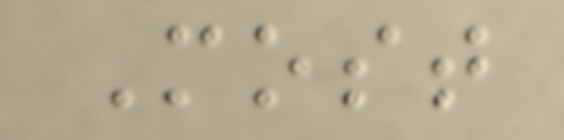Most
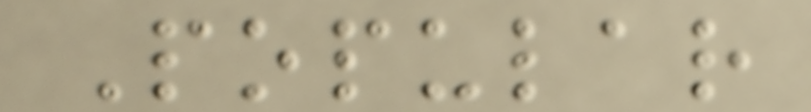Popular
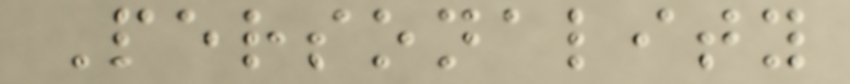Personality
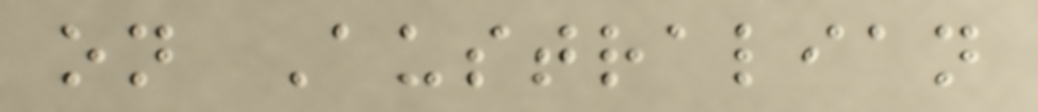on Australian
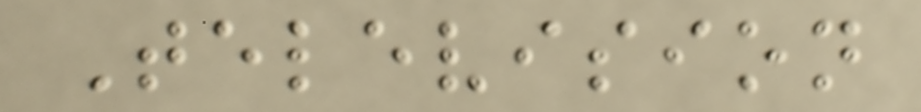Television
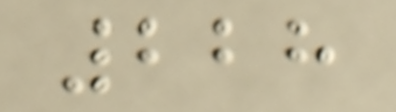228
